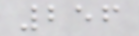256
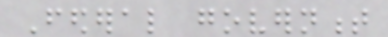Federal government
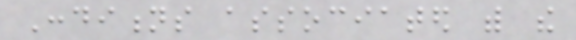Conditions associated with the
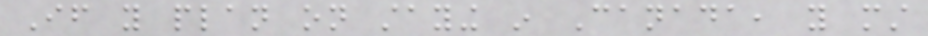If you plan on staying in Canada, you must
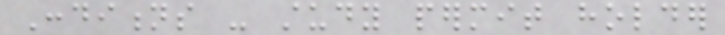Conditions - study permit holder
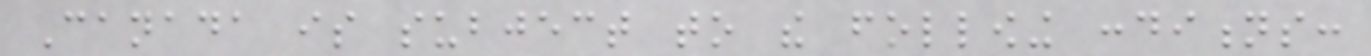Canada is subject to the following conditions:
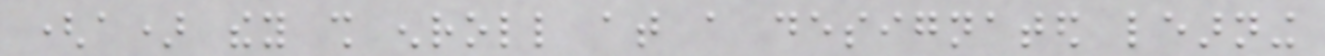(a) they shall enroll at a designated learning
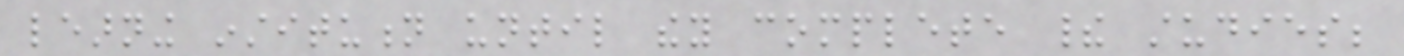learning institution until they complete their studies;
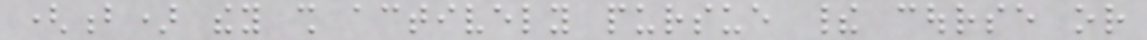(b) they shall actively pursue their course or
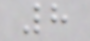8
